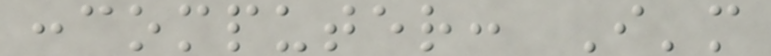:computer: I'm
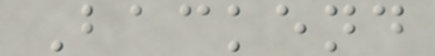Backend
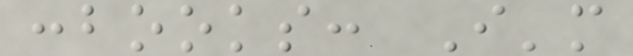:books: I'm
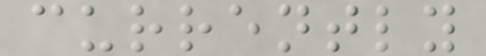currently
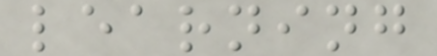learning
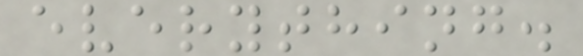everything.
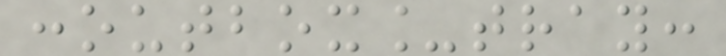:outbox_tray:
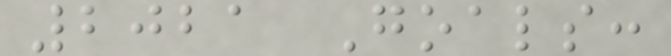2021 Goals:
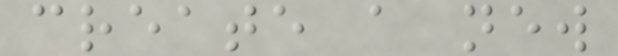create a new
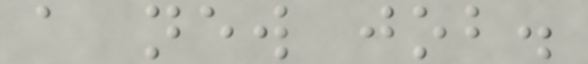a new job.
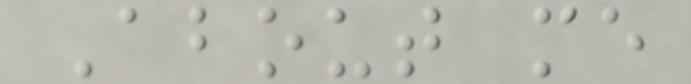About me
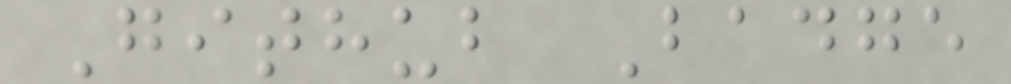Github Badge
